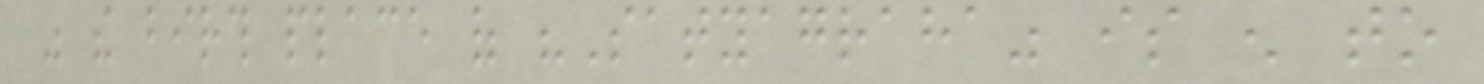was the birth place of "Satyagraha" is enough to
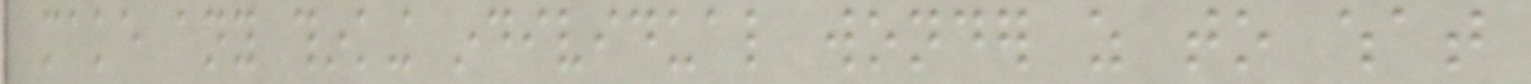make any thinking individual wonder as to what
